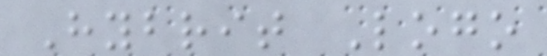Hybrit Logo
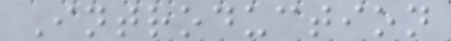Introduction
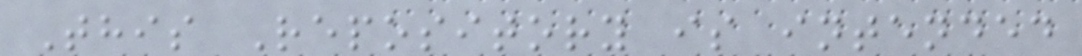This Repository is intended
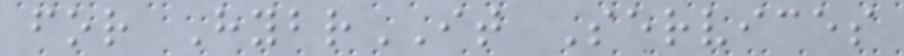for HybrIT Services
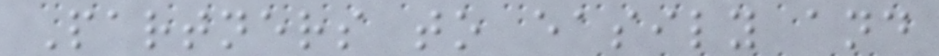Partners to easily and
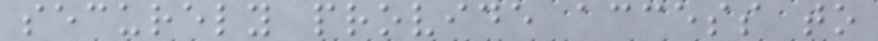securely provide access to
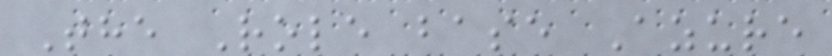The Role base Azure
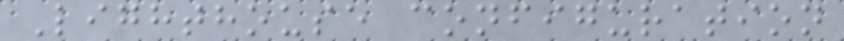Lighthouse configuration
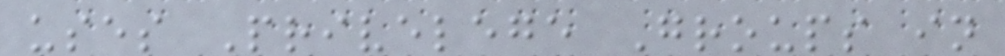uses Privelege Groups in
